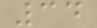34
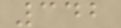342
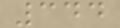344
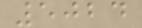5024
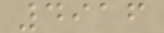4916
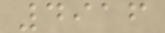4916
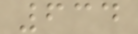634
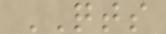QTS
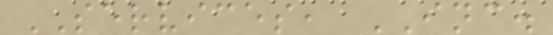SERVICES, INC.
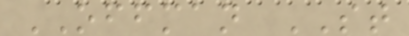OFFMAN ST
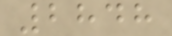2848
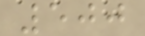500
